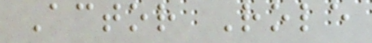Actor Role
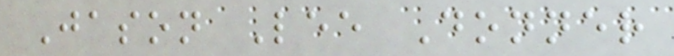Jason Lee Donner
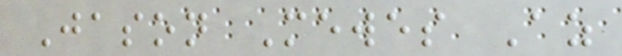Jason Mewes Az
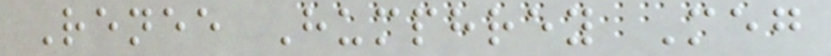Renee Humphrey Meg
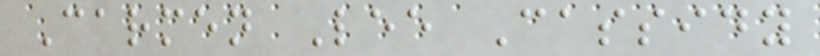Carmen Lee Cassidy
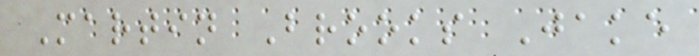Martin Brooks Jake
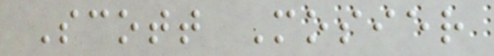Scott Mosier
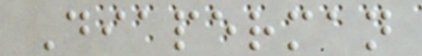Diaperman
